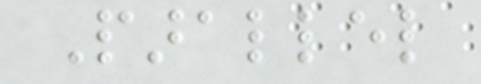Parallel
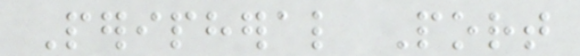Peripheral Port
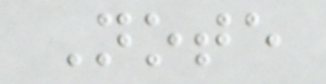Note
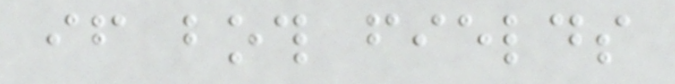if both fields
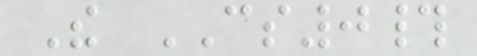The CS0#
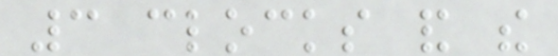3 clocks and the
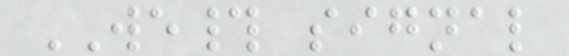WE# signal
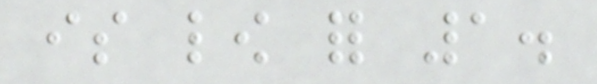is low for 1.
